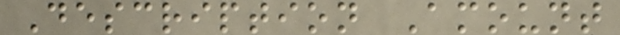Description Amount
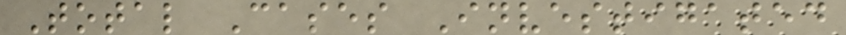Total Cases Investigated
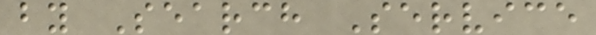by Search Service
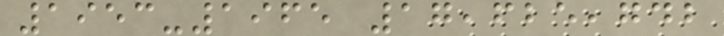1953-1965 17,625,742
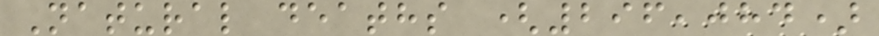Natural deaths (296,084)
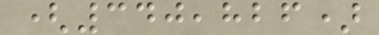(340,826)
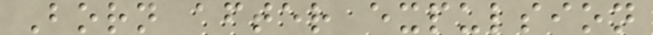Born after expulsion
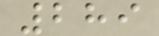289
